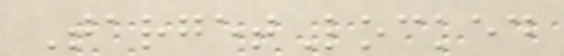TargetLocked
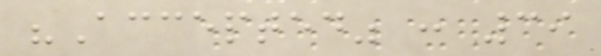"Accepted" : 39
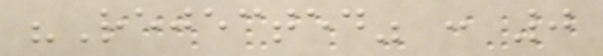"Rejected" : 0
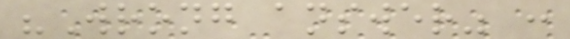"Wrong answer" :
